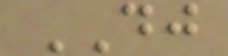DJ
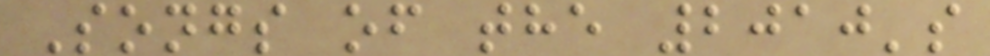Songs of the 2010's
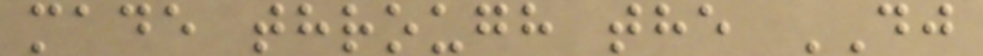made through the DJ
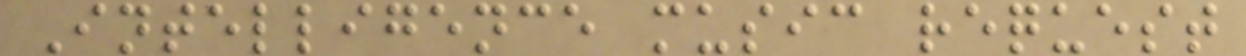Intelligence music request
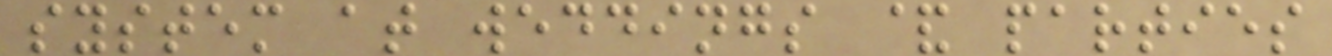system at weddings & parties
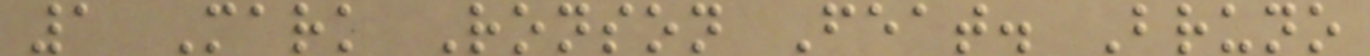1 Mark Ronson Feat. Bruno
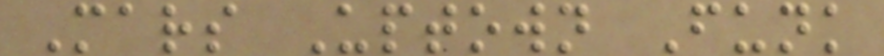Mars Uptown Funk
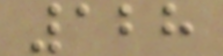128
